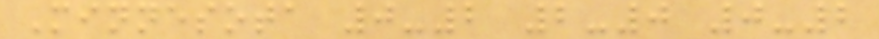Minnesota 0-2 2-0 0-2
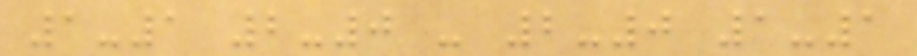1-1 2-0 - 2-0 1-1
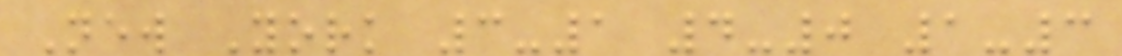New York 3-1 4-0 1-3
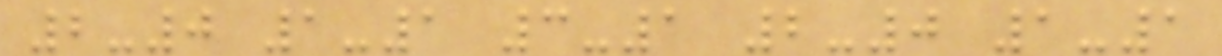2-0 1-1 3-1 2-0 1-1
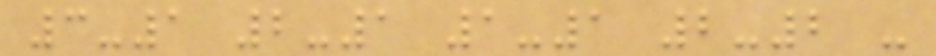3-1 2-1 1-1 2-2 -
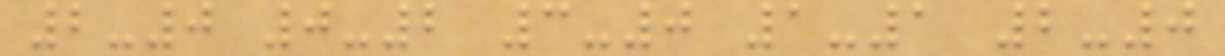2-0 0-2 3-0 1-1 2-0
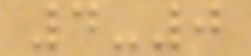4-0
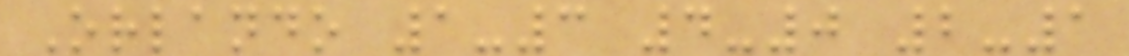Orlando 1-3 4-0 2-1
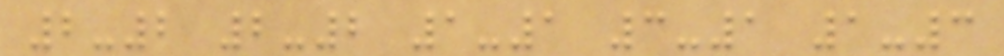2-2 2-2 1-1 3-1 1-3
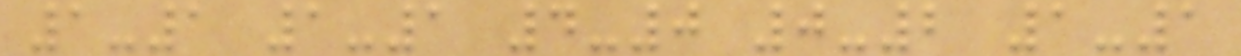1-1 1-1 4-0 0-2 1-1
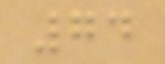74
